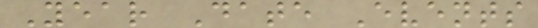Year Date Events
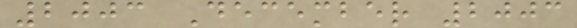2003 December 2003
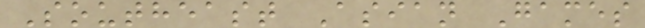Southeast Asian Games
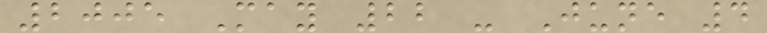2005 May 22 - June 4
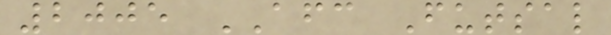2005 AFC Futsal
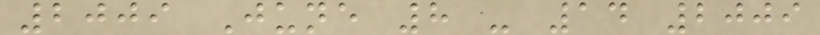2009 June 8 - 14 2009
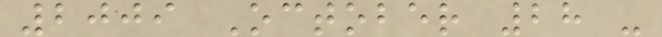2009 October 28 -
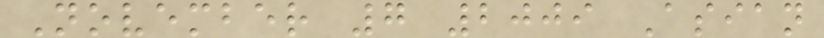November 7 2009 Asian
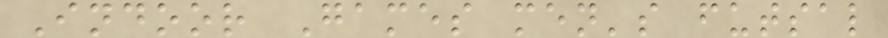Indoor Games men's futsal
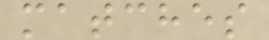matches
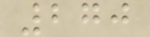270
